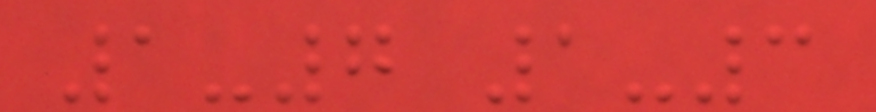1-7 1-3
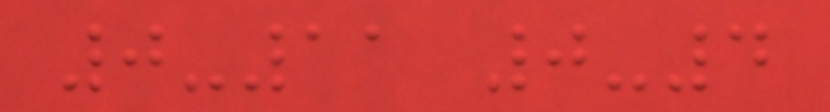0-11 0-4
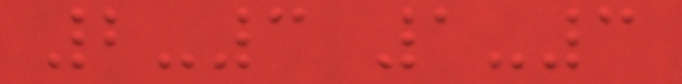2-3 1-3
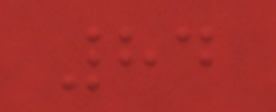84
